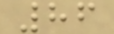86
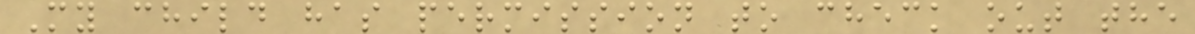My child has permission to check out the
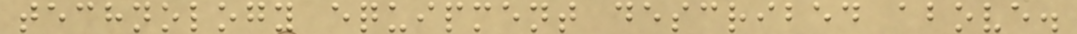technology equipment described above.
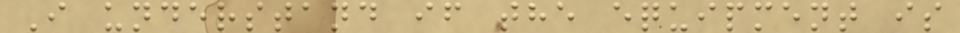I understand if the equipment is
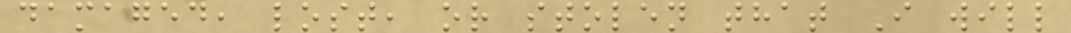damaged, lost, or stolen that I will
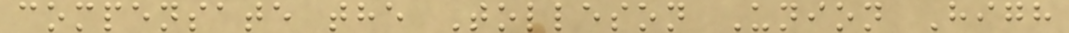compensate the Tolleson Union High
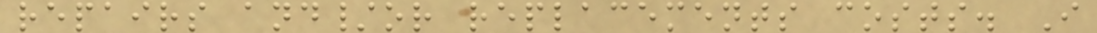repairs and/or replacements costs. I
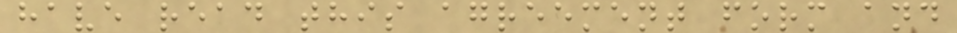have read this agreement form and
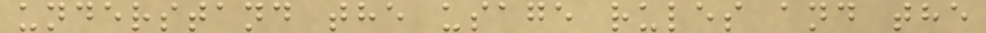understand the usage rules and the
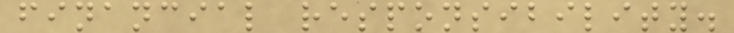financial responsibility.
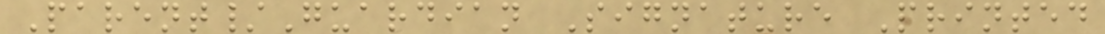Parent/Guardian Signature Printed
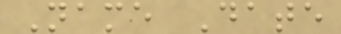Name Date
